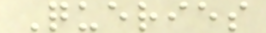Queries
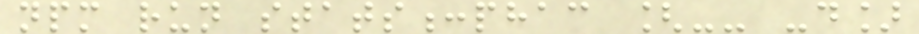npm run stats:phac [-- -d]
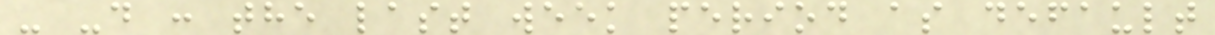- -d : the last week period as default
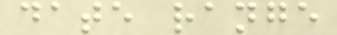date range
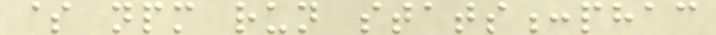$ npm run stats:phac
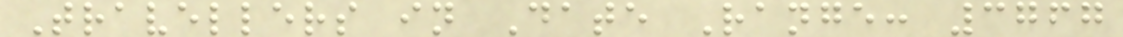Travellers in Date Range: 3767
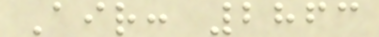Air: 2863
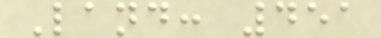Land: 451
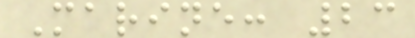Marine: 23
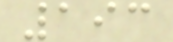193
